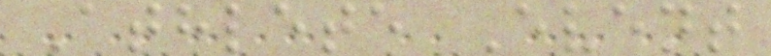Athlete Event
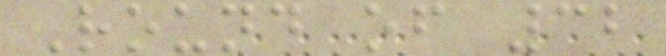Round of 32
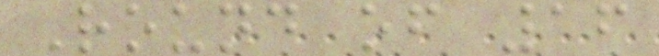Round of 16
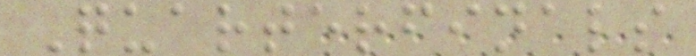Quarterfinals
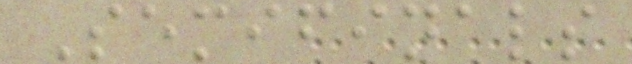Semifinals
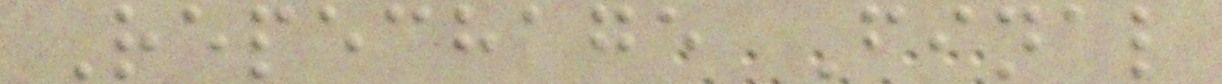Repechage Final
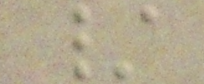/
